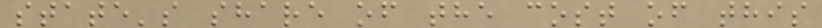state's share of the cost of this
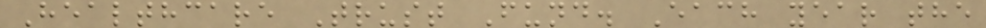Healthcare Trust Fund. Each year the
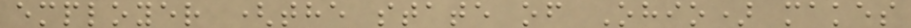employer (the state of Ohio) makes
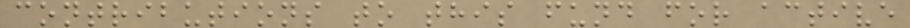contributions to this fund for active
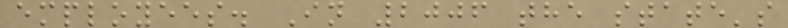employees. In 2006 the state's
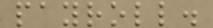payroll.
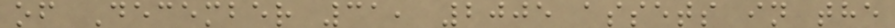of December 31, 2005 assets in the
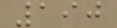190
